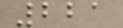221
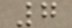7
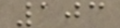103
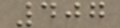407
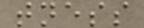tness
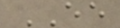EE
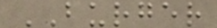BURGER
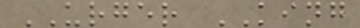URGER KING
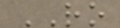RO
